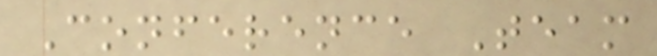Conference Team
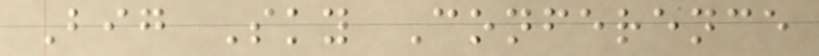Big Sky Conference
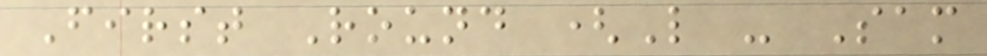First Round (L - Sam
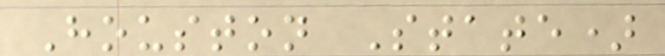Houston State)
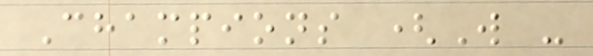Champions (W -
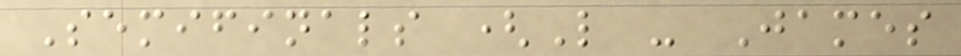Semifinals (L - James
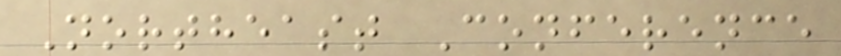Northeast Conference
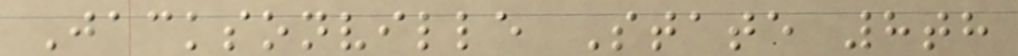Jacksonville State 8th
